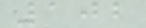102
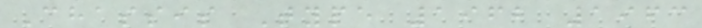Chassis Type 1962 1963
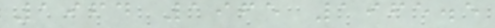1964 1965 1965.5
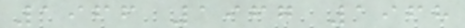1966 1967 1968
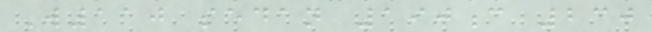W110 sedan 190c 230
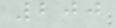200
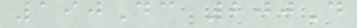190Dc 200D
